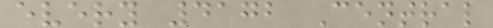every 4172 Central
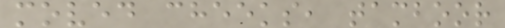moved cheeks, tamboor
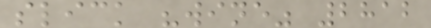slick "wine" 2812
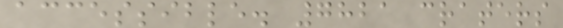accessible. 7821 craters
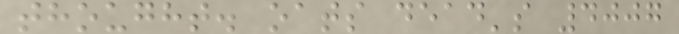thought. oats dead's 4007
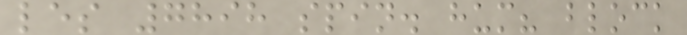les 7898 spin. hum? block
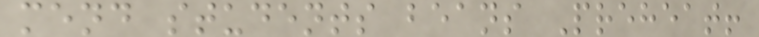mend students beans Preheat!
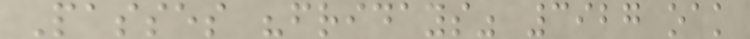Passes "fridays" 3927 oak
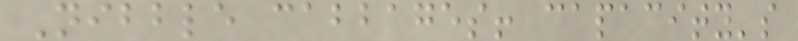Nibble cabbages! capacity's
